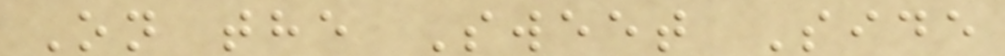On the Sweet Side
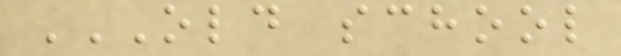OLD SCHOOL
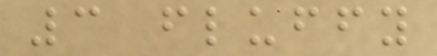3 fluffy
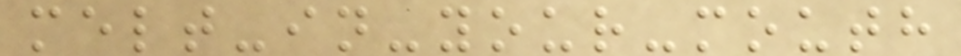melt-in-your-mouth
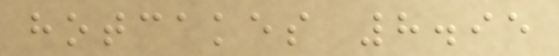hotcakes 8.95
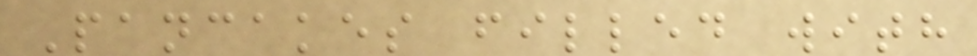Pancakes filled with
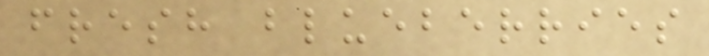fresh blueberries
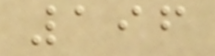196
